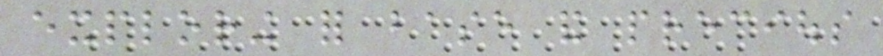exploring for base and precious
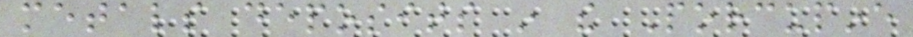metals deposits in the Porcupine
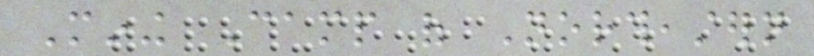Mining Camp of Northeastern
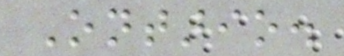Ontario.
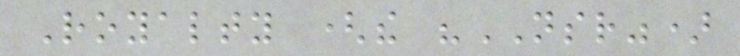Royalty (the "NSR")
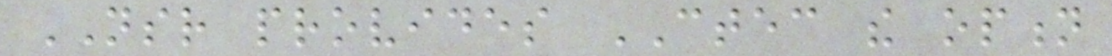NSR provides CTEC the option
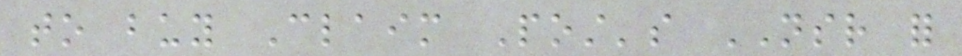to buy Claim Post's NSR for
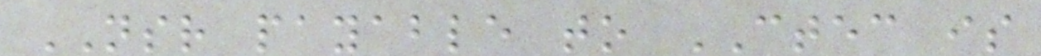NSR payable to CTEC is
